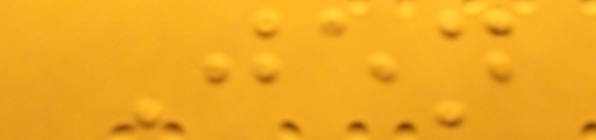Jen
